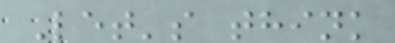Let's think
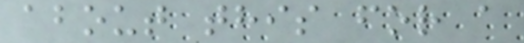about this for a
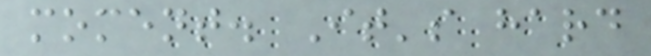moment. It's hard
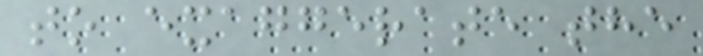to exaggerate the
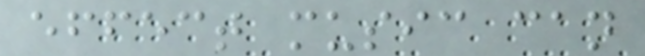effect music can
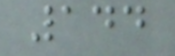144
